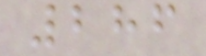286
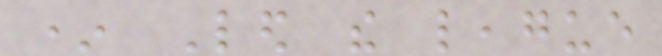* Led the league
